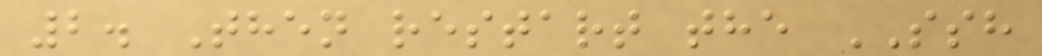2. Then restart the SSH
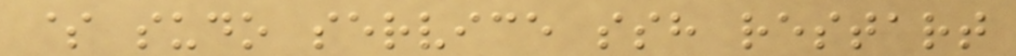$ sudo service ssh restart
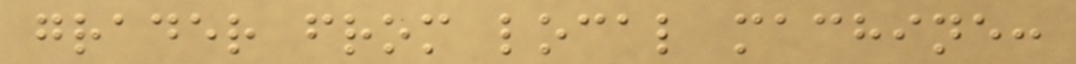grader from local machine:
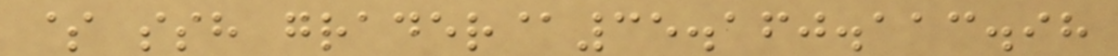$ ssh grader@35.160.113.98
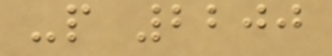-p 2200
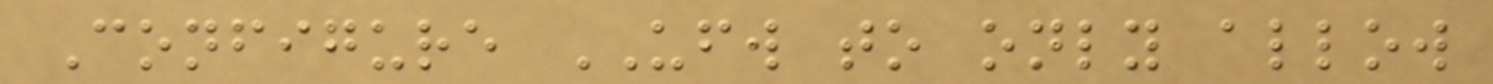Configure UFW to only allow
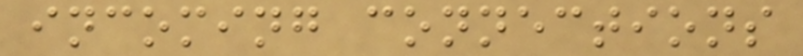incoming connections
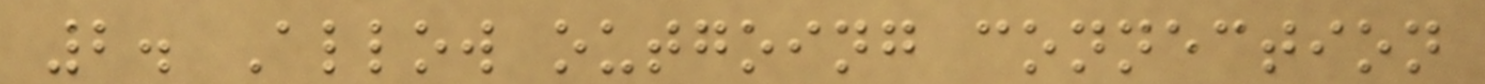2. Allow outgoing connection
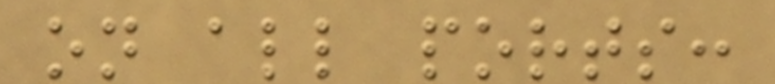on all ports:
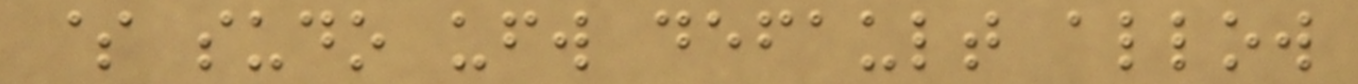$ sudo ufw default allow
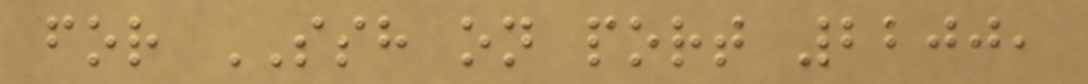for SSH on port 2200,
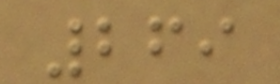269
